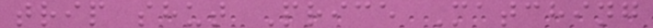trip shut Price Matching
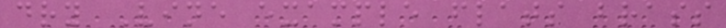dry Vine example flats brass
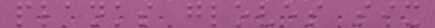planks gloves six
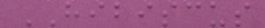HIBISCUS
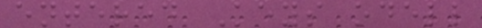entered Keys odell
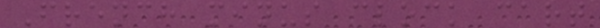French minus clock cart
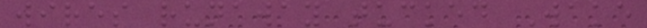wires runaway tucked Wake
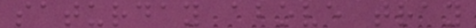saturday above tray
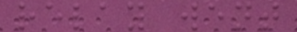relay went
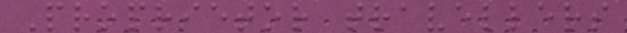Proprietor travellers
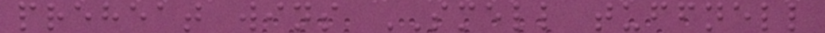preheat wins SMELL tuffnell
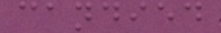candied
